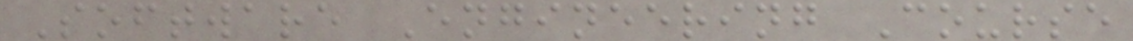Software Engineering Course
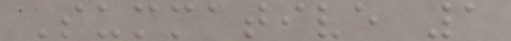Summative 1
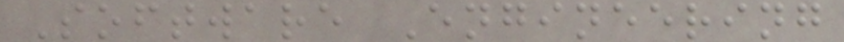Software Engineering
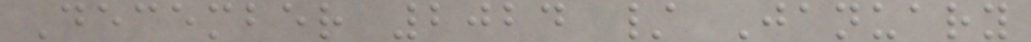December 2024 / January
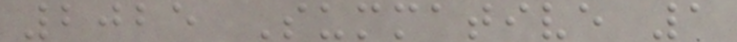2025 Summative 1
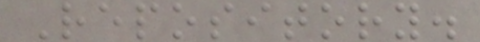Repository.
